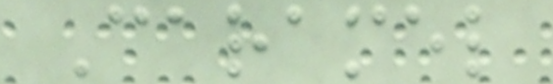Caramel
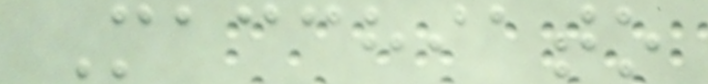Macchiato
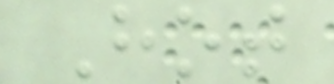Hot
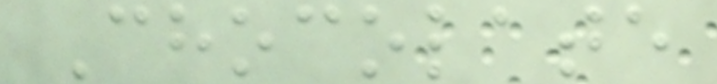Chocolate
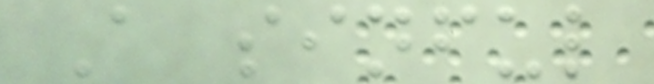A sinful
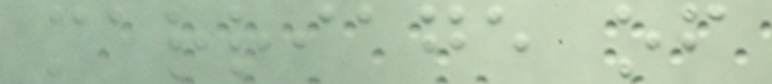marriage of
